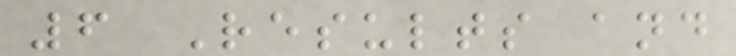6 Results and
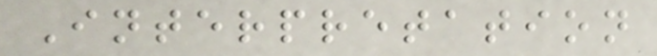Interpretation
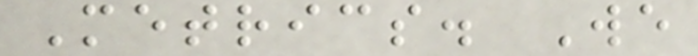Metrics. We
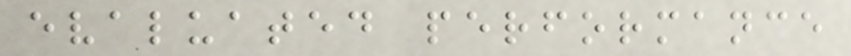evaluated performance
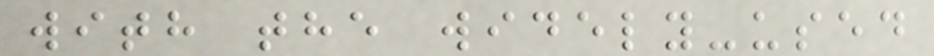with the widely-used
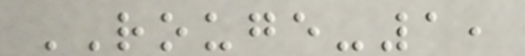ROUGE-1,
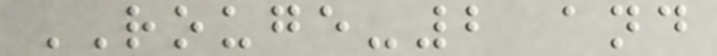ROUGE-2 and
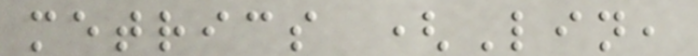metrics (Lin,
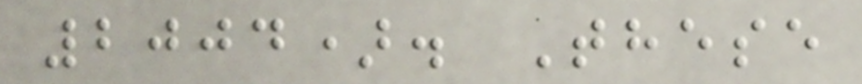2004). These
